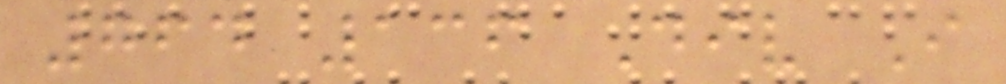764 136 Div I
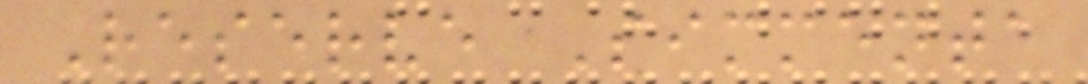Reserve Simmenta
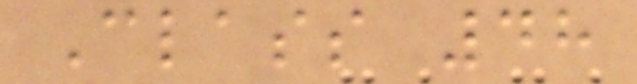Class 48
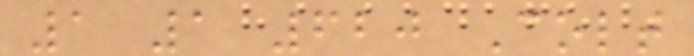1 1 620 Colt
